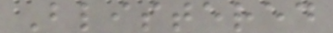Blistered
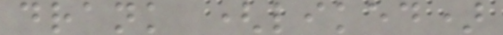drank (liked)
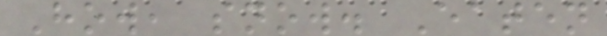How, snow. Eaten
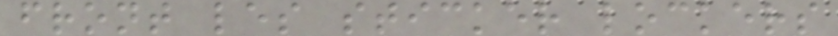front les sticker lockers
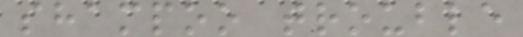shampoo trouble
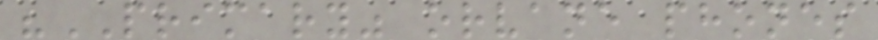"PRIMARY" orvane phones
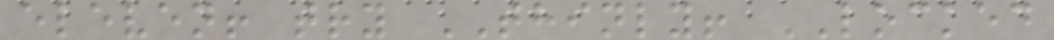eleven! try THINLY! LOCKED
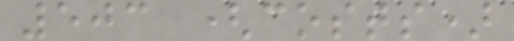503 (costs)
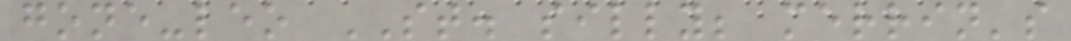gone-leo ST. silly; merrin's
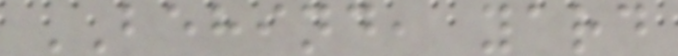BEHIND, yard
